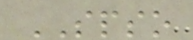SPSO
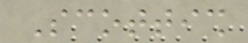Scottish
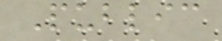Public
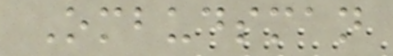Ombudsman
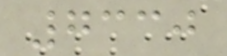7330
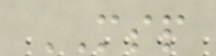MSP
